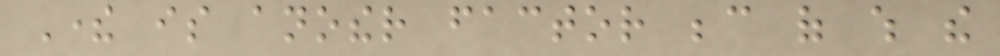There is another factor because of which the
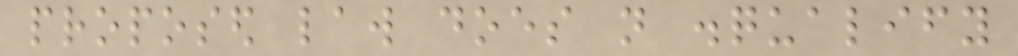proposed law does not disqualify
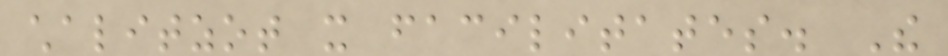chalitzot it facilitates. The
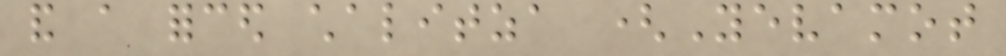and a forced chalitza (Yevamot
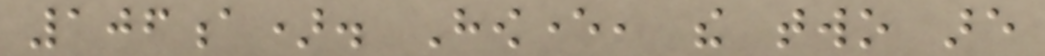106a). However, the two are
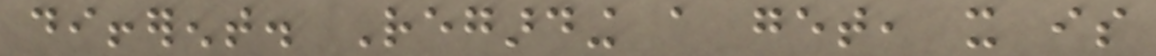different. Regarding a get, it is
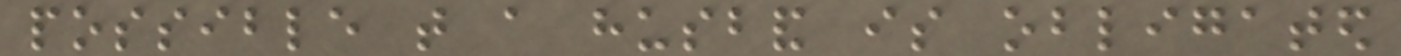possible that a husband is obligated
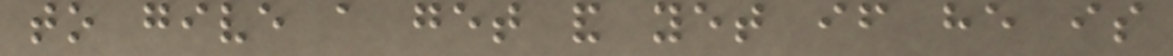to give a get and yet if he is
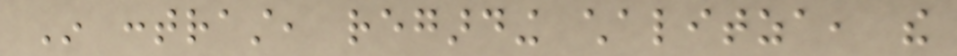In contrast, regarding chalitza, the
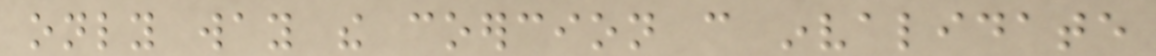only way the coercion can invalidate
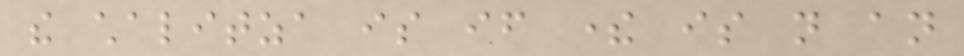the chalitza is if there is not an
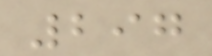297
